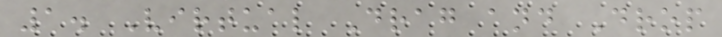1. Virtual Drag and Drop
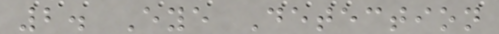2. Eye Detection
